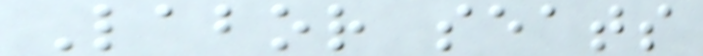Labor seats
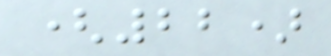(22)
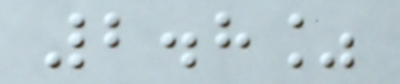2.8%
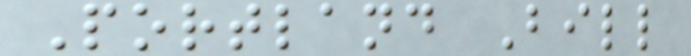Portland Bill
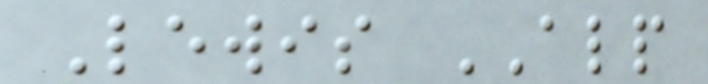Lewis ALP
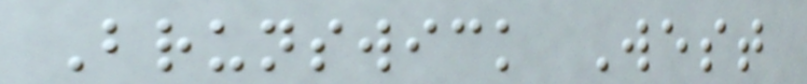Brunswick West
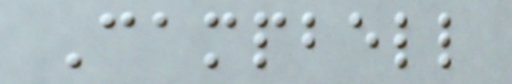Campbell
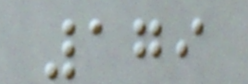179
